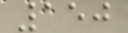150
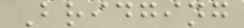Bridging
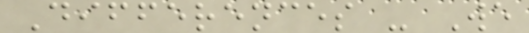Differences - We
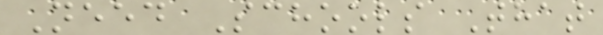Need Schools That
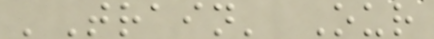'Train' Our
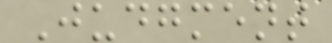Judgment
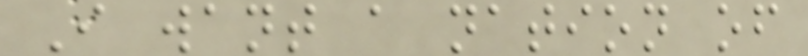I want a nation of
